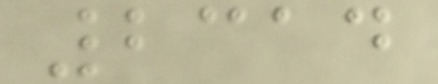2314
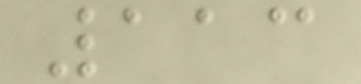113
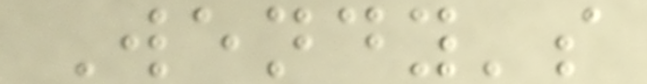Wendy's
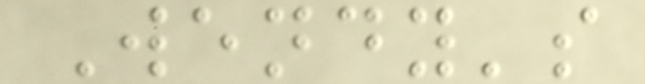Wendy's
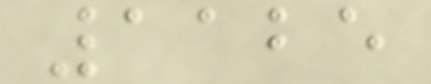1125
